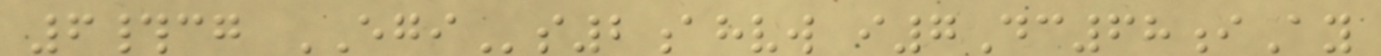6#cg EGIs2ahvw i7Dc68iAy
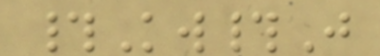#Kw#J
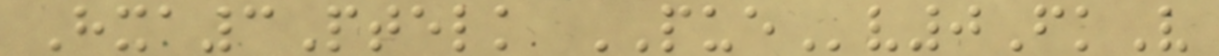Hxa3Ptelk PUEv0FkV
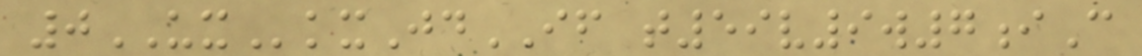0UXkxJdIF t59v9w7iC
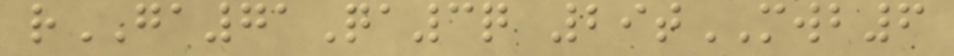rGA71Qa3q 29tMWB6
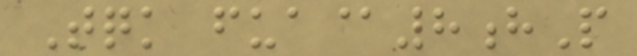Tqk fua@8hP
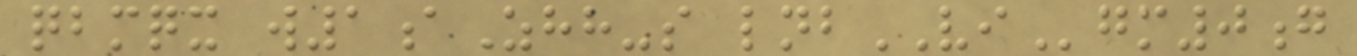qbmqx w1aZhh-s lnbVIgm0g
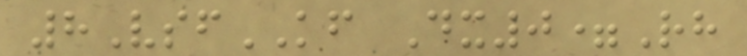8VsfKF Dx0=Rh
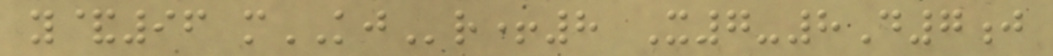y&96 mKJr+8 X7-8D7j
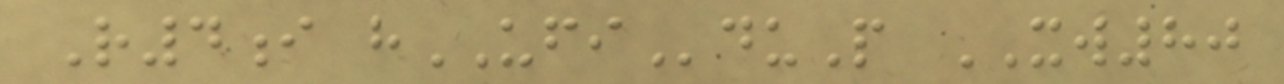R4i hUFIduP XW80
